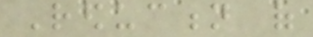Reduction of
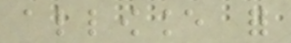allowance for
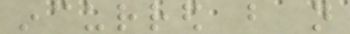incurred but not
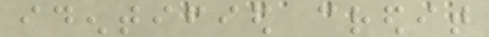identified credit
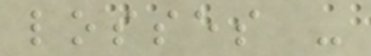losses -
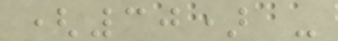(30) -
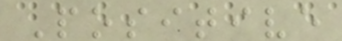Positive
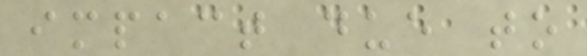impact due to
